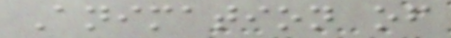Animation of
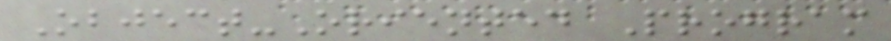Object-Oriented Program
